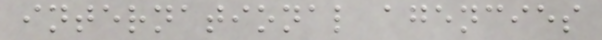international agencies
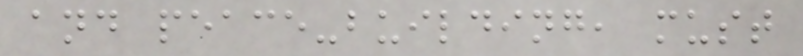and peace-building, must
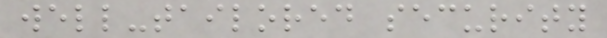well-tailored security
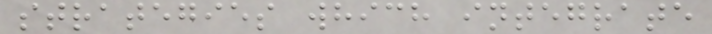strategies which integrate
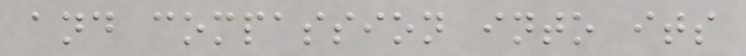and compassion into its
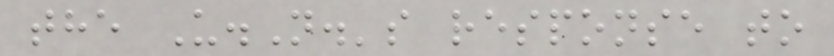the U.N.'s response to
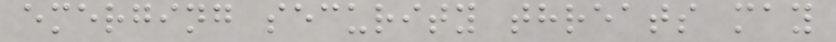emerging security threats may
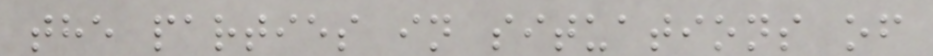the parties in situations of
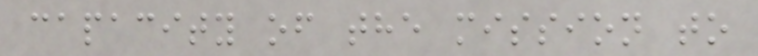capacity of the mission to
